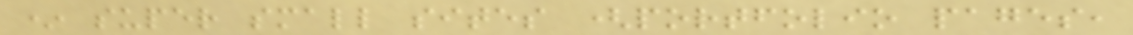* super small sites (portfolio pages,
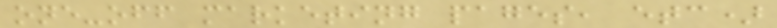one-off marketing pages, etc)
